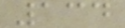134
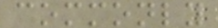commonly
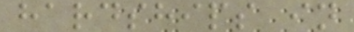hardships in
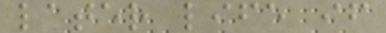later life if
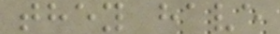they have
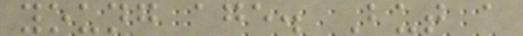young age. But a
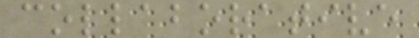collaborative
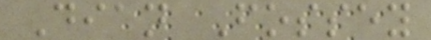Dian Fossey
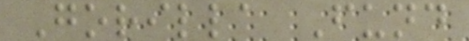Gorilla Fund
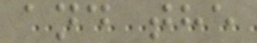and the
